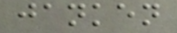janken
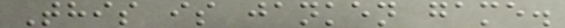This is janken game.
